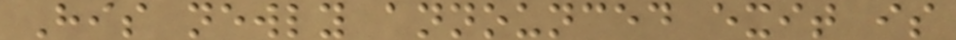His newly announced exit is
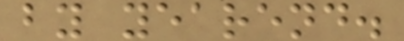by yearend.
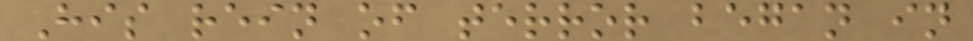His rein of terror began in
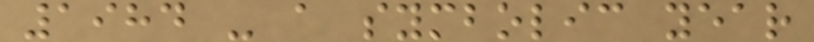1984 - a symbolic year
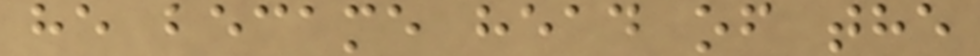he became head of the
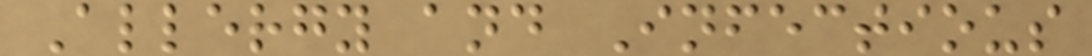Allergy and Infectious
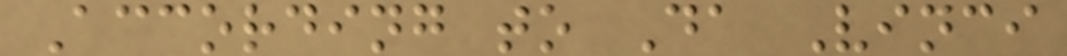According to Da Vinci
